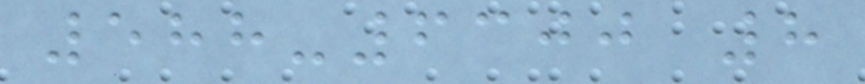588-6300 8
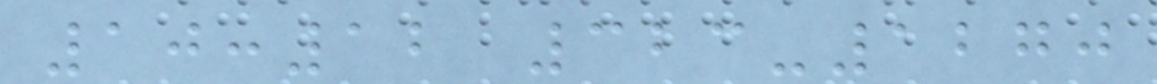10:12 323-1270
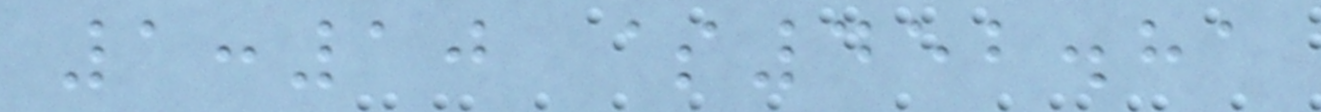1:10 $452.81
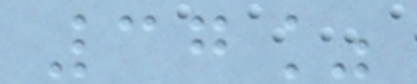37%
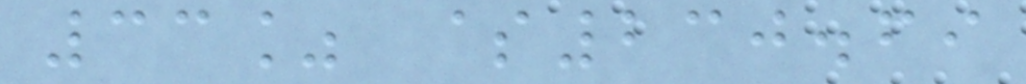33% $230.69
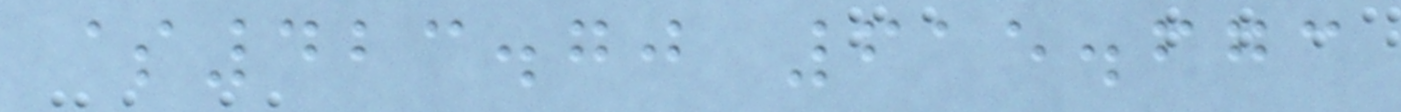$423.70 615.673
